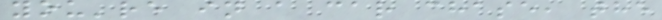you're in a car chase, the
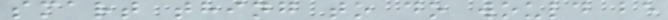smart thing to do would be
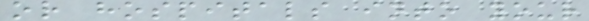or hospitals into your
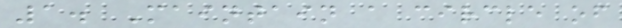1. Maintain a circle of
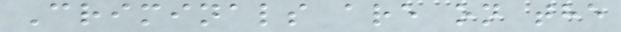Criminals are on the
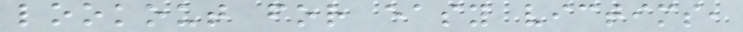lookout for easy victims,
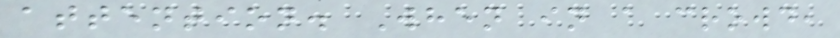attention. When in a crowd,
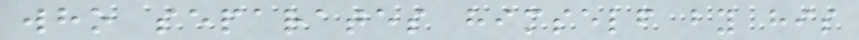who separates himself by his
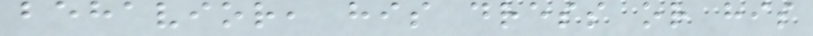behavior, his dress or his
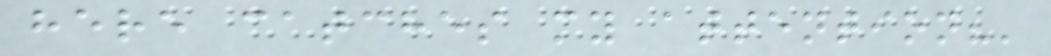here catches my attention?'
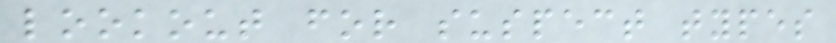lookout for suspect types
